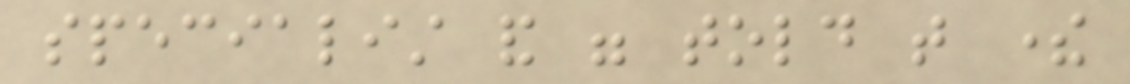specialist and were told that there
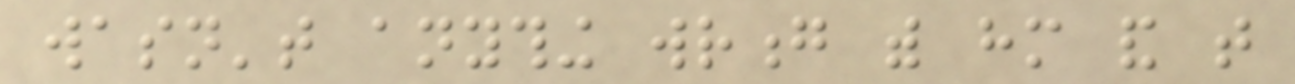wasn't anything wrong with him and that
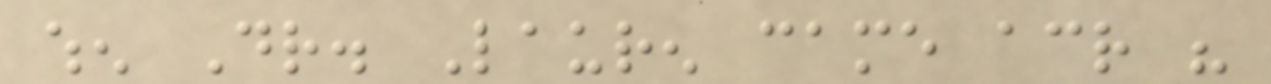when Dr. Lauren came across his
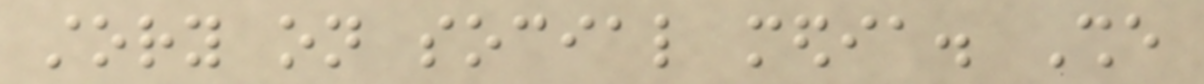story on social media. She
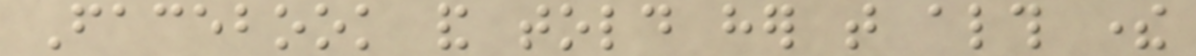Facebook and told her that although there
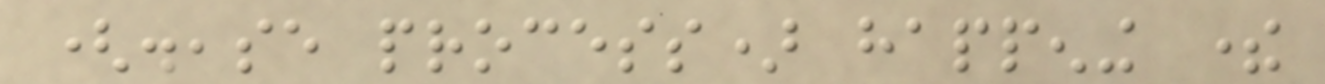(disease process) happening there
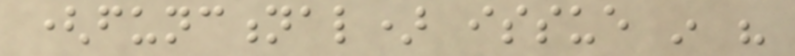(functional) issue in his
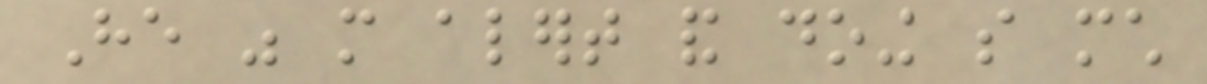He was more alert and doing so much
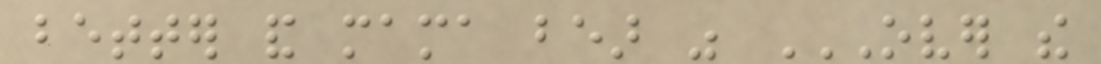better and mama bear was OVER THE
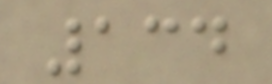134
